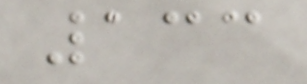133
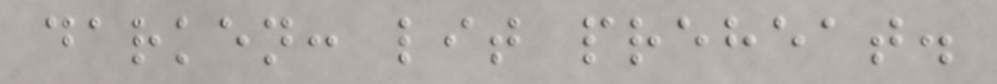darken: lit preheat.
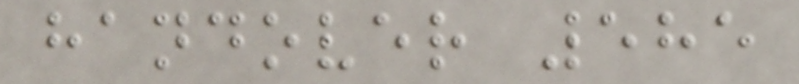handover 585
